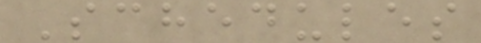Schedules
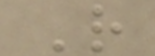R
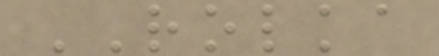ROLKA
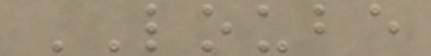LOUBE
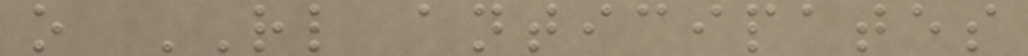o RL anticipates
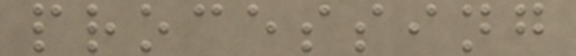processing
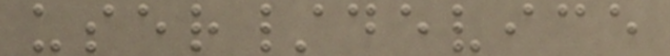user/device
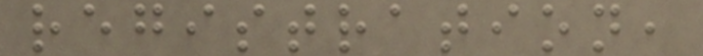registration,
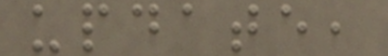update,
